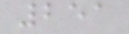251
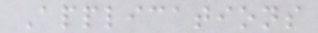Applications
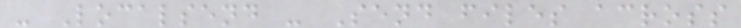- Localsend - Send files across
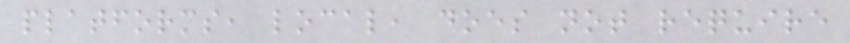platforms, local, does not require
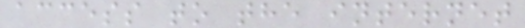access to the internet
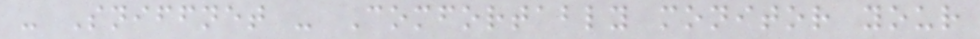- Sniffnet - Comfortably monitor your
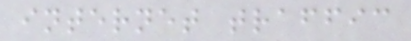internet traffic
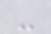-
